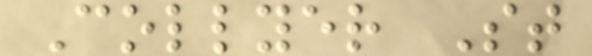Collyer St
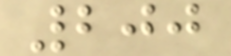200
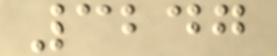3247
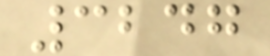3247
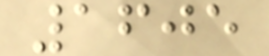1605
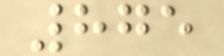875
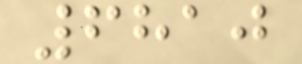6810
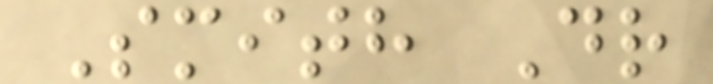Smith Dr
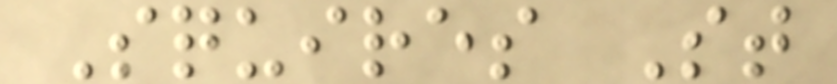Squires St
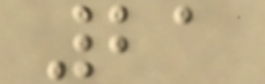21
